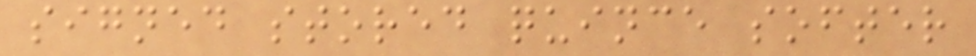signed stored quince softer
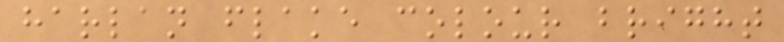harlan flake colour bright
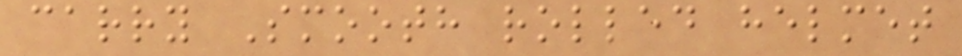carry Smooth rolled helmet
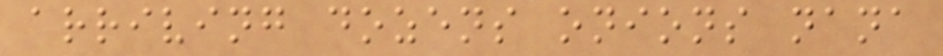arriving dozens onions nana
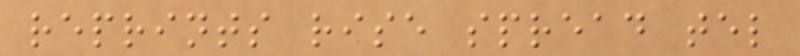reprints rise spread tel
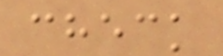check
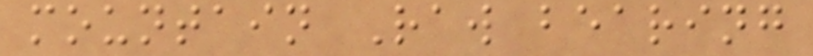mountain Raw bearing
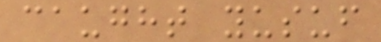caught yusuf
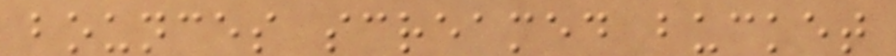bounces screamed bucket
